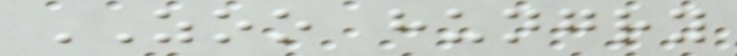ZOO hungry
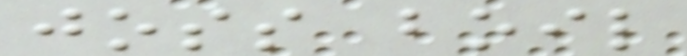joss boil
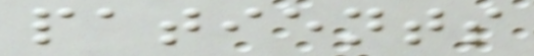patients
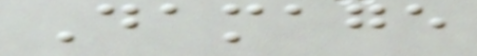Damage
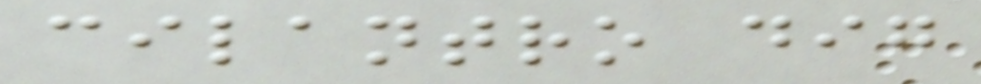cilantro dig
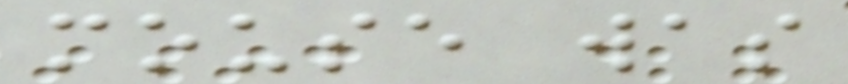mouse was
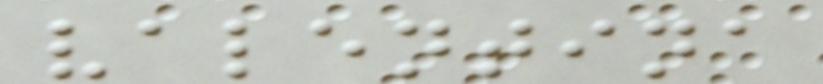valentina
